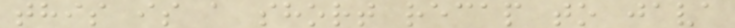this is a short recap to java
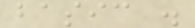basic .
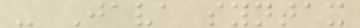- Java syntax
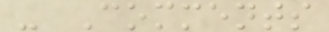- Comments
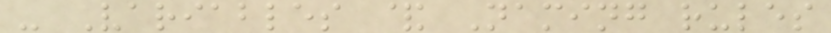- Variables & Naming rules
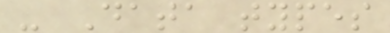- Data types
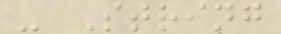- String
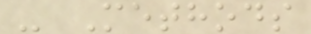- Methods
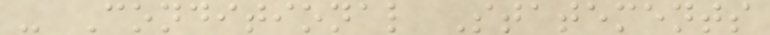- Conditional Statements
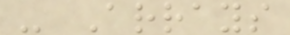- Arrays
